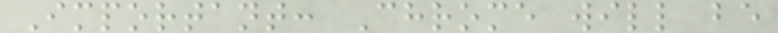Important: Chrome will be
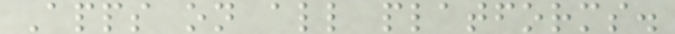Apps on all platforms.
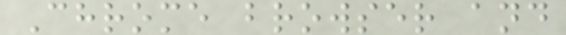Chrome browser and
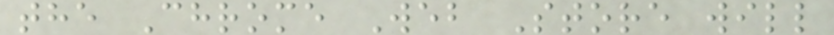the Chrome Web Store will
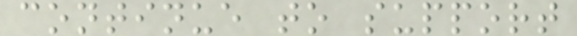continue to support
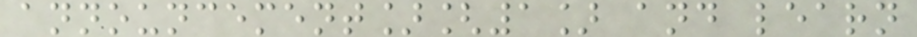announcement][1] and learn
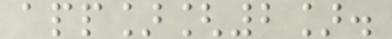app][2].
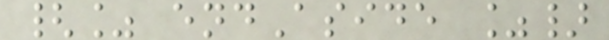{% endAside %}
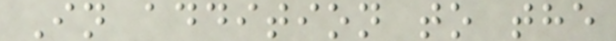In addition to the
